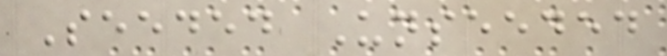Seeded Unseeded
